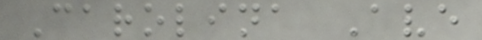Carolina Ave
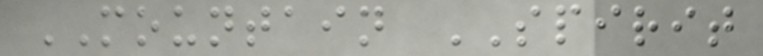MOUNTAIN SPIRIT
